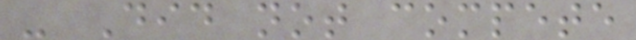- Did not compete
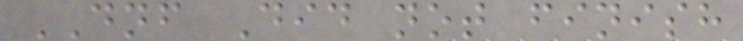DNF Did not finish
